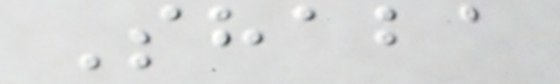Shaba
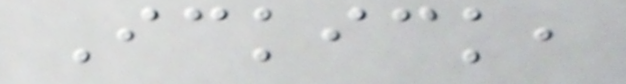Ickick,
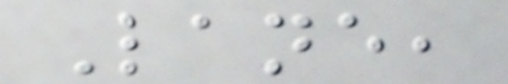Lane,
